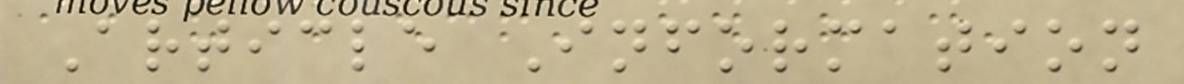Article Information
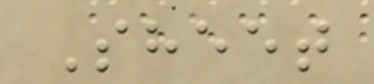Sheet
